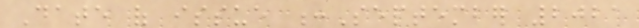Date of issue :September 2021
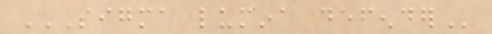SIGMA LUMINA DEFENDER
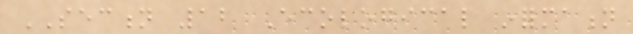SECTION 12 Ecological information
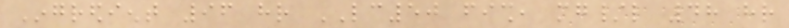Ingredient 96 hr LC50 fish, mg/l 48 hr
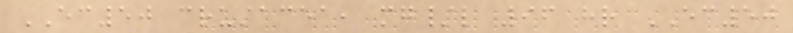EC50 crustacea, mg/l 96 hr EC50
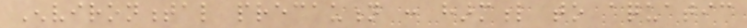Environmental precaution : harmful to aquatic
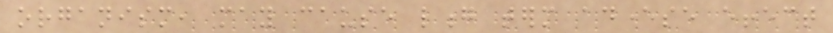organism, may cause long term adeverse effect
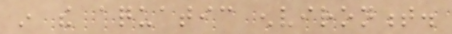in the aquatic environment.
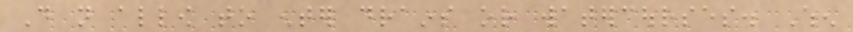Do not allow to enter drains or watercourses. When
